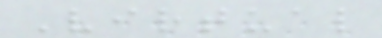Virtual
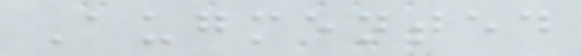Augmented
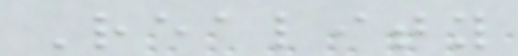Reality
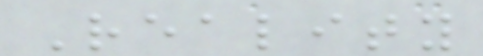Reality
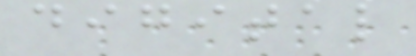digital
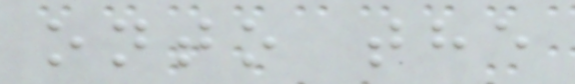onto the
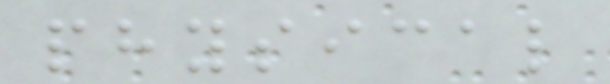physical
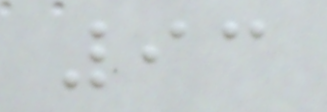93
